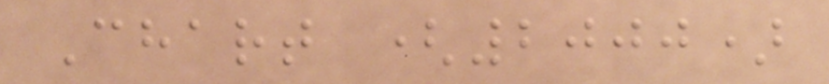Chart (2000)
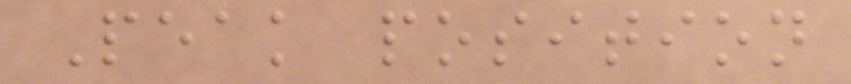Peak position
